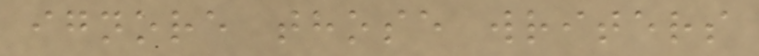ignore those writers
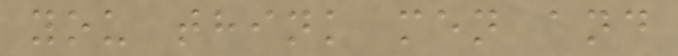you think men and
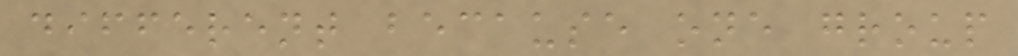different because one group
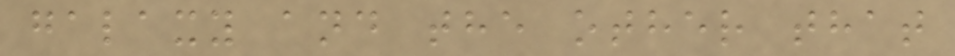galaxy and the other that
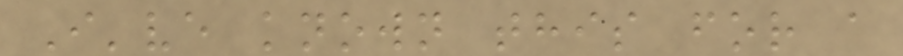I've known this for a
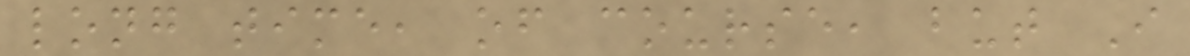long time, of course, but I
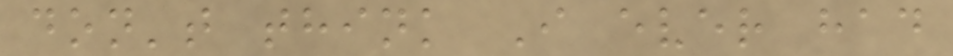don't think I ever had
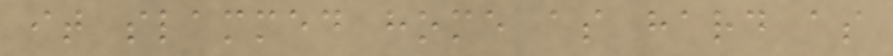it slammed home as hard as
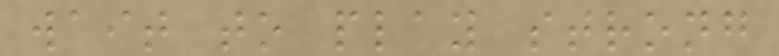wait to play strong
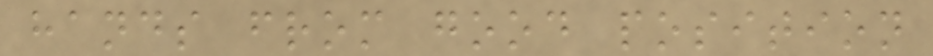hands from good position
